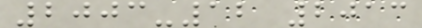2003-12 2013
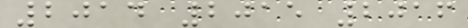2014 2015 2016
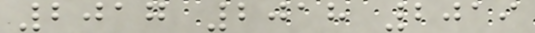2017 2018 2019
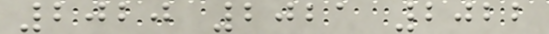2020 2021 2022
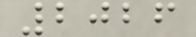2026
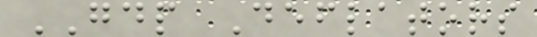GDP Deflators
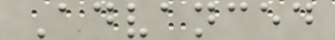Advanced
